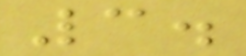3.
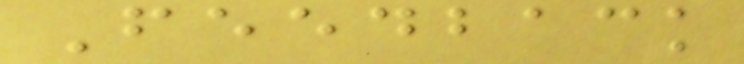Feedback
